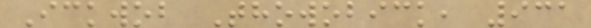Ickwob Thowobick, 931
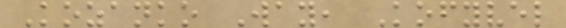Kozanko Way, Kofyvel
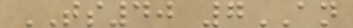TS40 7AN
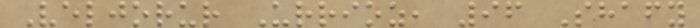Veljorur Urrioz, 96 Shafy
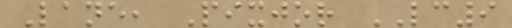Lane, Pixjor LC9
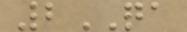2QA
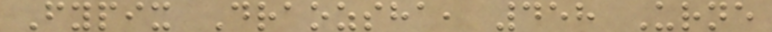Fypix Draozsha, 458 Urne
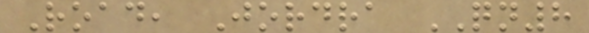Road, Jordra QN8
